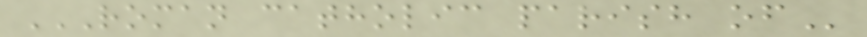ROMAN CATHOLIC PARISH OF
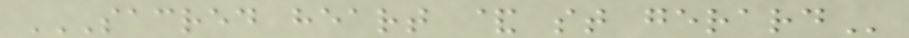SACRED HEART & ST GERARD
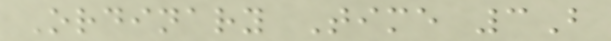Ordinary Time 3B
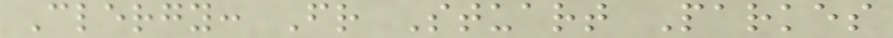Clergy: Fr Stuart Parkes
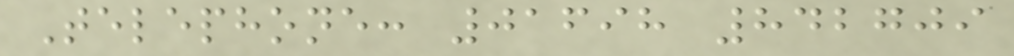Telephone: 01698 842709
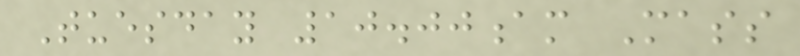Tuesday 10.00am Mass
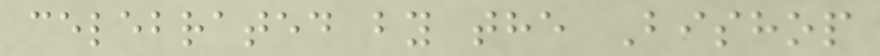celebrated by the Bishop
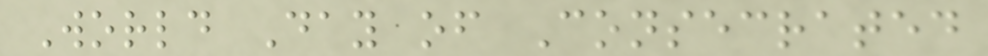World Day of Consecrated
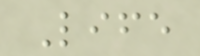Life
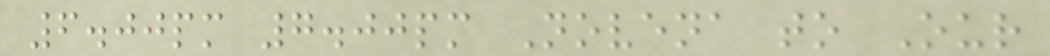6.00pm 7.00pm Novena to Our
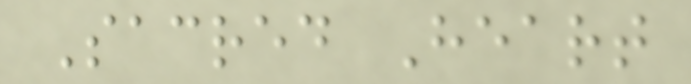Sacred Heart
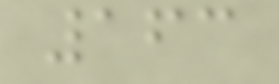163
